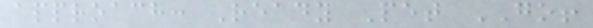approach: Ready Pet GO!
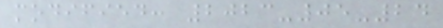modified: 2023-05-24
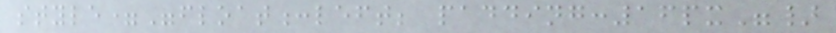style="float:left; padding:16px"}
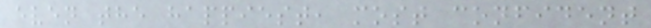even the happiest, most confident
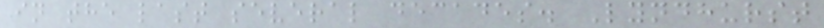in the last several decades. Lyndhurst
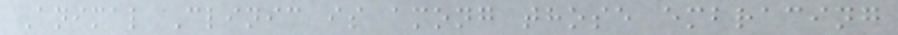Animal Clinic is among those embracing
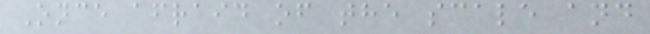Once afraid of the scale and
